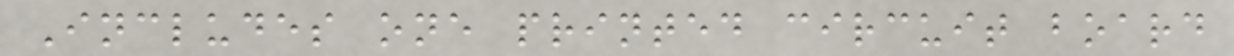Includes one printed circuit board
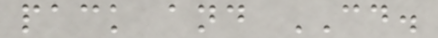pack and CD.
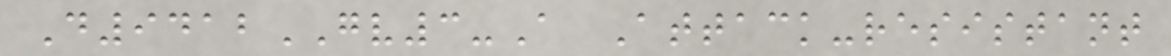D9412GV3-A Attack-resistant
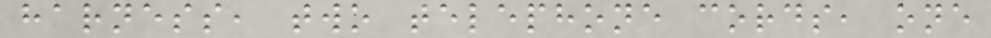harness, two telephone cords, one
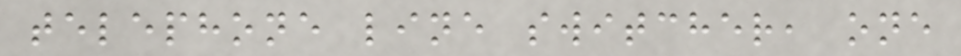telephone line switcher, one
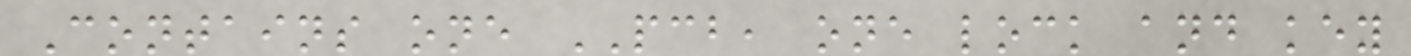Contains one PCB, one lock and key
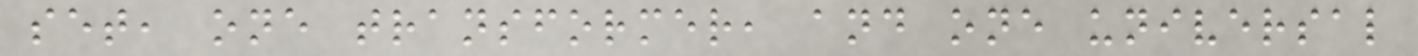set, one transformer, and one universal
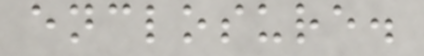enclosure.
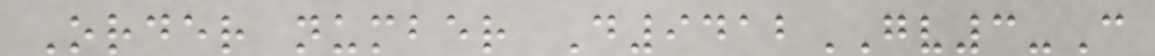Order number D9412GV3-C
